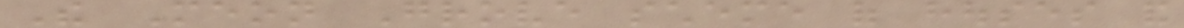The Meon Grove scheme of houses and
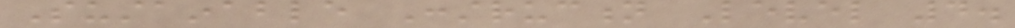Sustainable Construction Level 4.
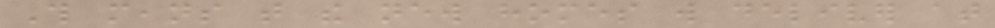This means that the new homes will deliver at
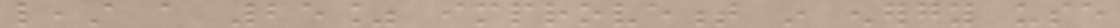least a 25% improvement in energy use
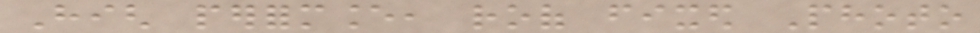High performance, roof fixed Photo
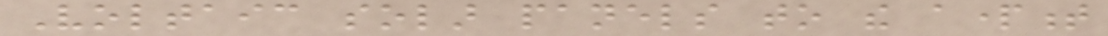Voltaic solar panels to the apartment
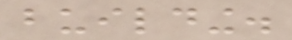building.
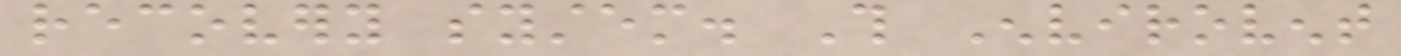recovery system. This Envirovent
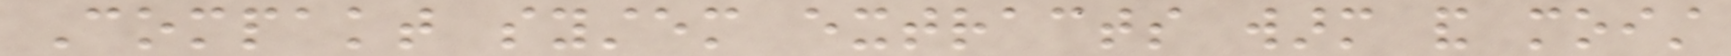Compakt system extracts warm and moist
